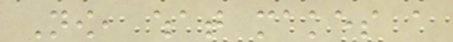Now, what makes a
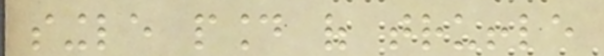single pound of truffle
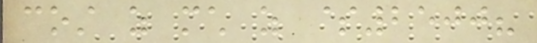cost as much as $2500?
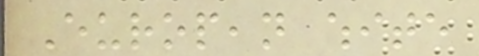European white
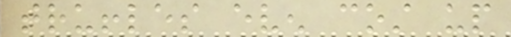truffles even cost up
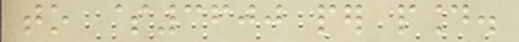to $3600 per pound.
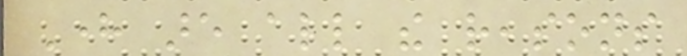Here are all the reasons
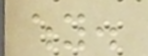why.
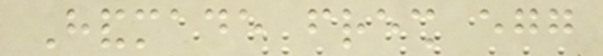Handmade fresh egg
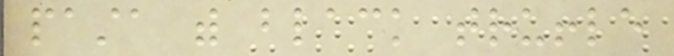pasta with black truffle
